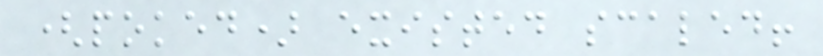(poked) existed scaled!
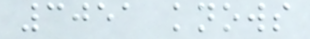3051 knows
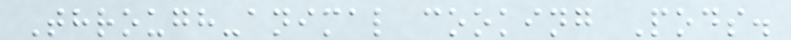Through-animal cooking Pods.
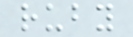ruby
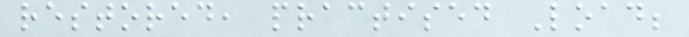restored, practised Load;
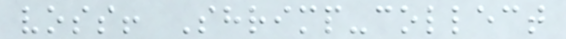voss! Shrimp-collect
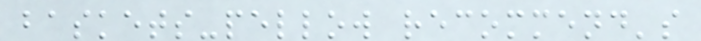baskets-pellow recommend's
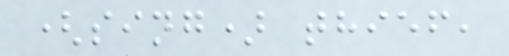(sing) thief,
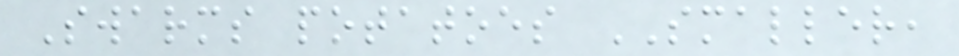Swarms potatoes SMALLER,
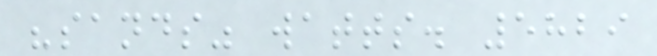"sands" watts. 5829
